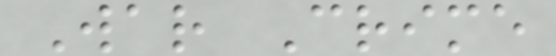War Crime
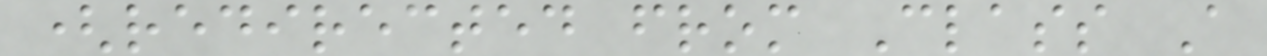(redirected from Class A
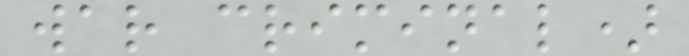war criminal)
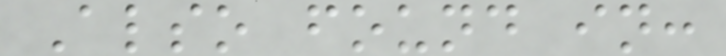Also found in:
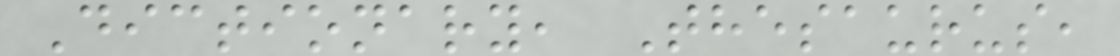Dictionary, Thesaurus,
